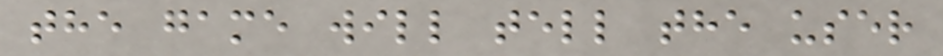the game will tell the user
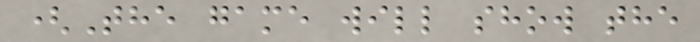(The game will show the
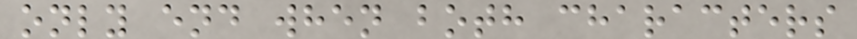only end when both characters
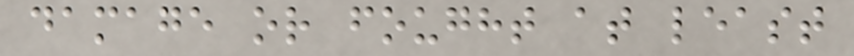damage or fought at least
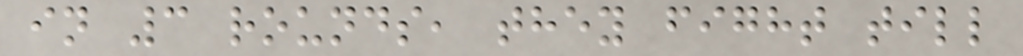in 3 rounds, they fight till
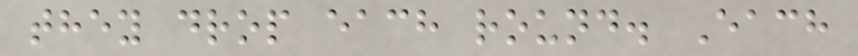they drop each round. Each
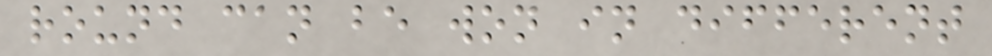round can be won in different
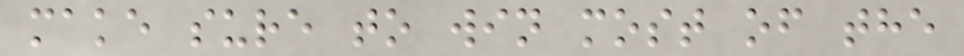make sure to win most of the
